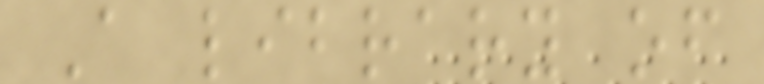A library of
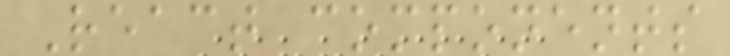React components
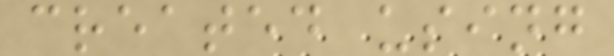created using
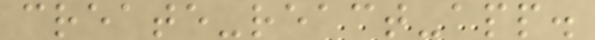create-react-app.
